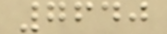7640
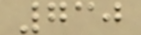730
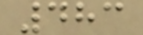483
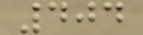404
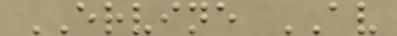ERVINE AV
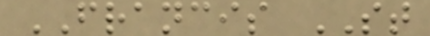FRANCIS ST
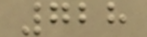728
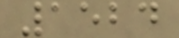1524
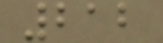212
